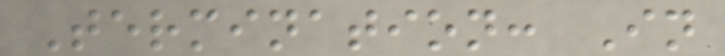Termination: In
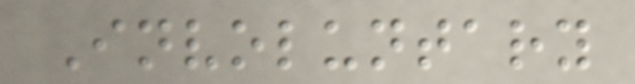Involuntary
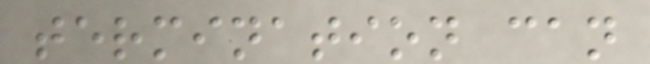termination can
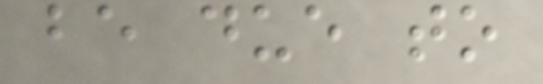be due to
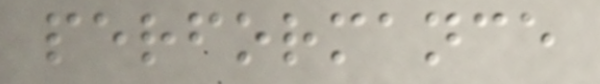performance
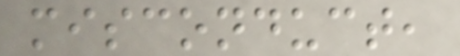misconduct,
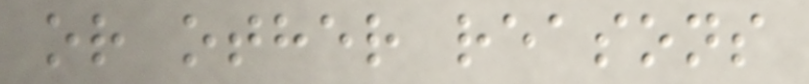or other reasons
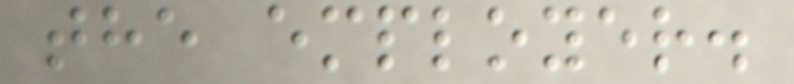the employer.
